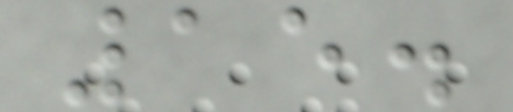15.
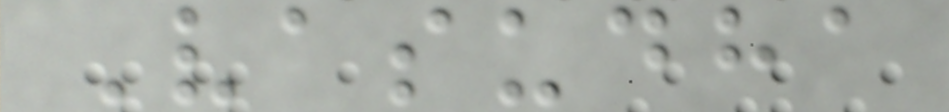Vasudha
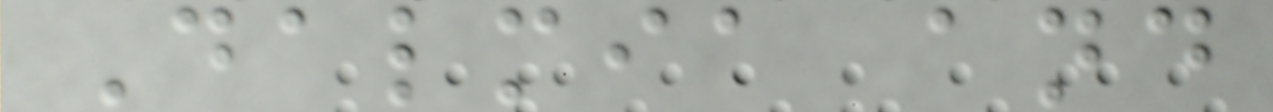Dalmia and
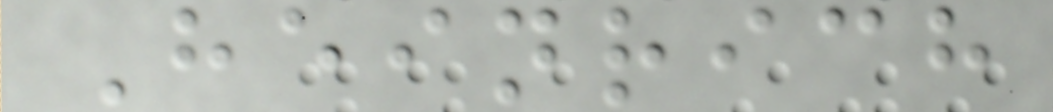Heinrich
